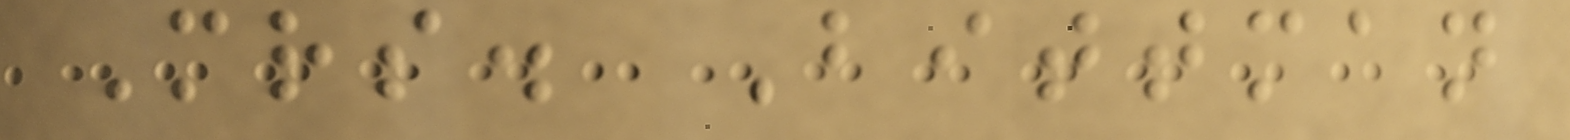Mrs. Bittman
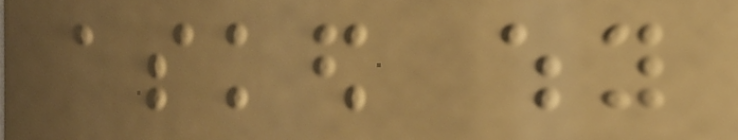asked why
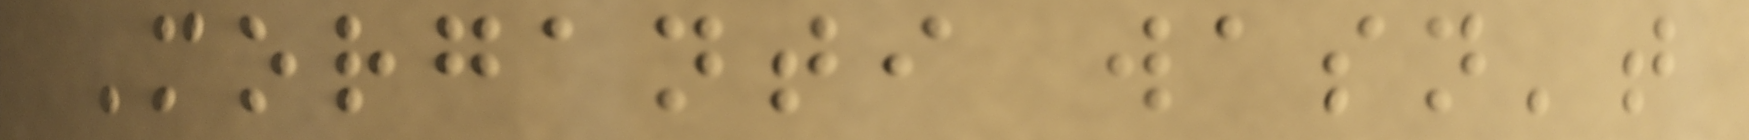Morganti wasn't
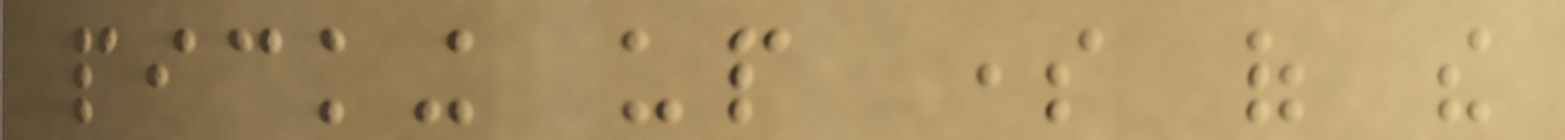picking up some of the
